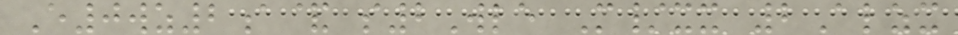E0wz2a& s2Wle M/xx 2Alzx
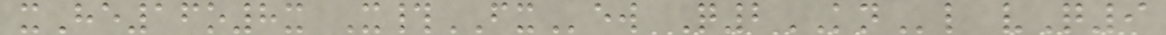xHe16o8x X#FXew Q2KNl vQ9
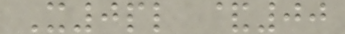X0pl &00
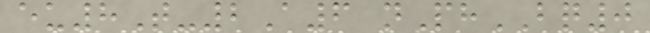eu8T-2A6 nPhBQ0
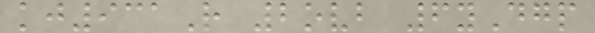kj931R 2ovb 6yDgp
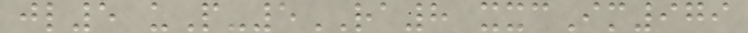jl5 uP-5RA8 xxcIm979
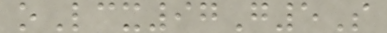oLcx97G5S
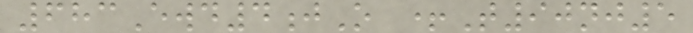683Ewd4jO +T90nj5
